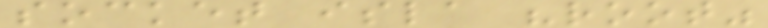socket isla "root"
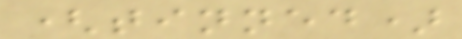(tinned)
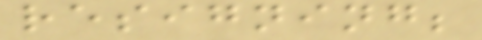resigning;
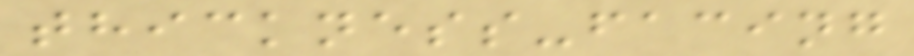thickness-facing
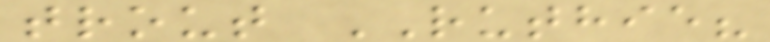trout RUTHIE?
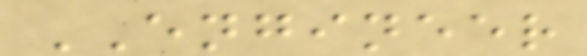ENGINEER
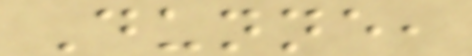Dunne,
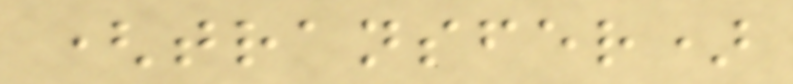(transfer)
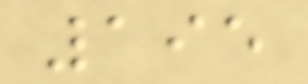195
